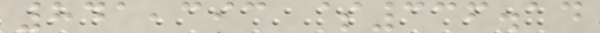841,393 $336.14
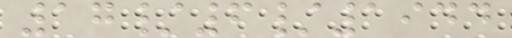17/6/1944
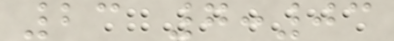23 7:03
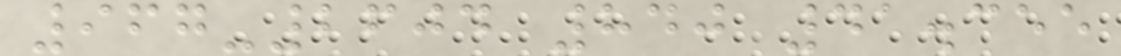967-2604 840 41.355
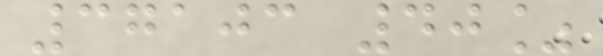37103 40%
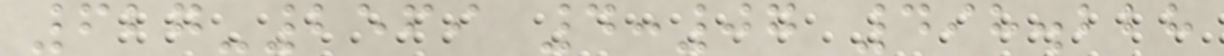627-2569 4:07 498.228
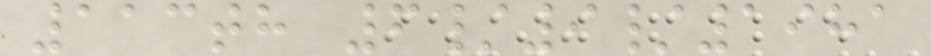113th 6/9/1981
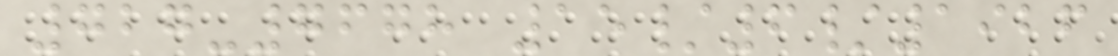727-7678 15/6/1926
